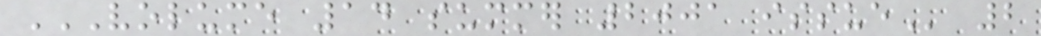VOLUME 14 SUMMER 2001 ISSUE 2
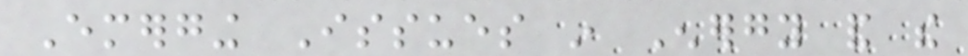Emerging Issues in Energy and the
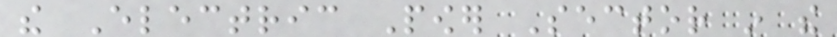the Electric Power Sector in the
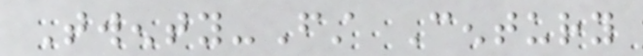Twenty-First Century
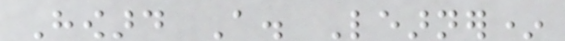Howard A. Learner*
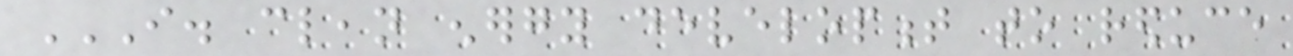I. CLEAN ENERGY DEVELOPMENT TO REDUCE
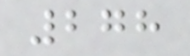278
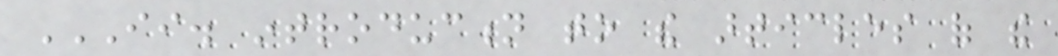II. INTRODUCTION TO THE ARTICLES OF THE
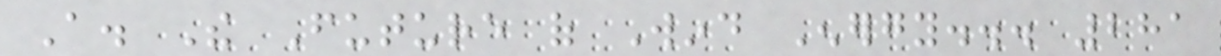A. The Future of Wind Energy... 281
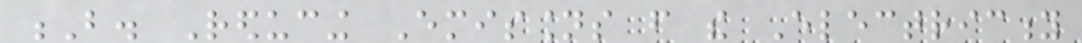B. Reducing Emissions from the Electricity
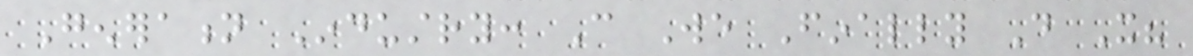Generation Industry: Can We Finally Do It?
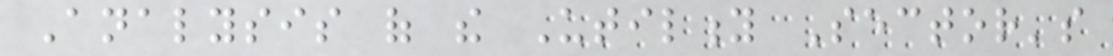Analysis of the Utility Sector's
